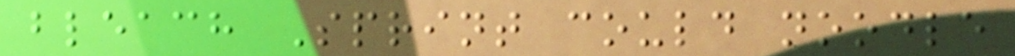bleach Sprint could noodle
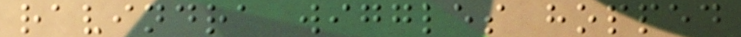ravindra wiggles hopped
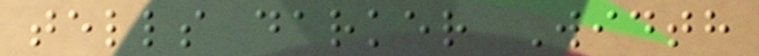tells darker Width
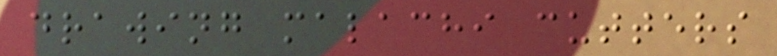drawing malachi cutters
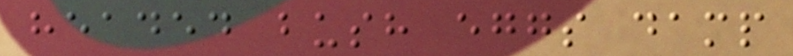headed bush eggs damp
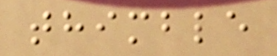thimble
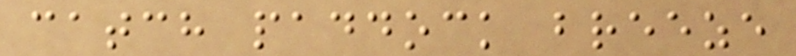catch paddock breeze
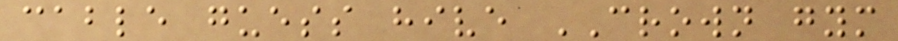cable guess hive CROWN gym
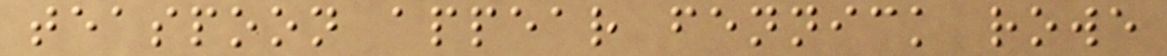teaspoon appear fennick rowe
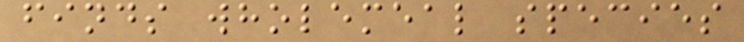finds wholemeal species
